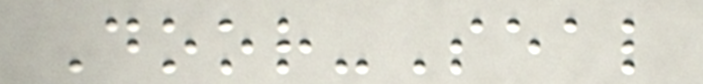Door-Seal
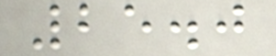25.0
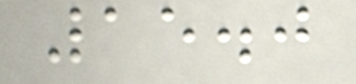15.0
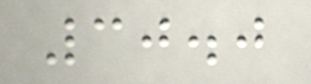30.0
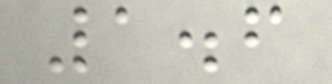1.6
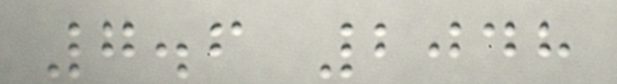7.6 2048
